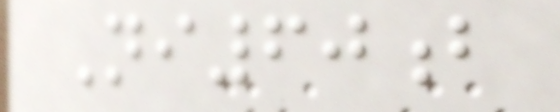Ni60b
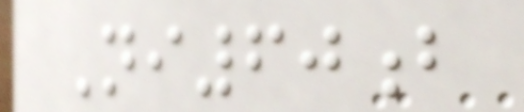Ni60b
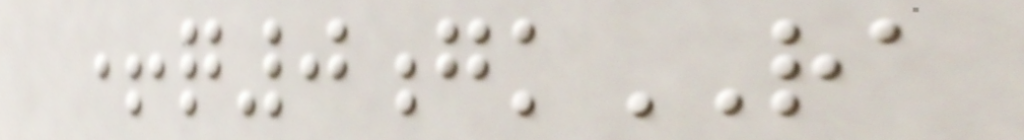+q0gkRA
